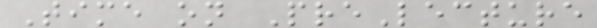Time on PreLecture
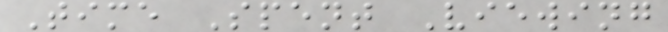Time Spent Viewing
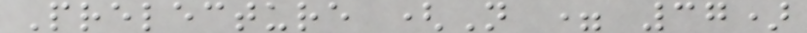Prelecture (N = 37)
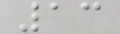13
